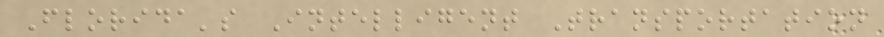Florida's Intelligent Transportation
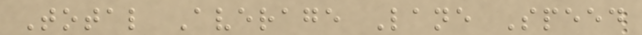Total Average Lane Speed
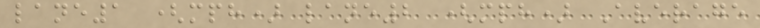lane1 (mph) lane2 (mph) Average
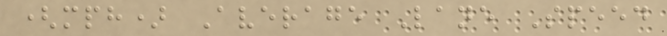(mph) Average Lane Speed
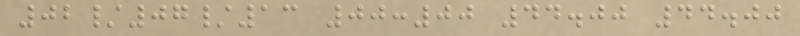02/07/13 00:00 44.00 44.00
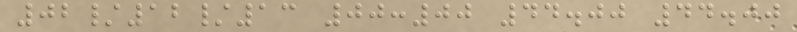02/12/13 00:00 44.00 44.00
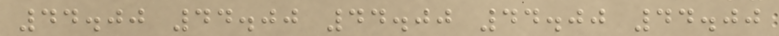44.00 44.00 44.00 44.00 44.00
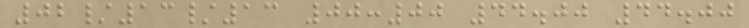02/13/13 00:00 44.00 44.00
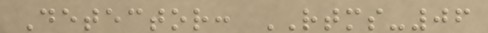Detector: RTMS-06
